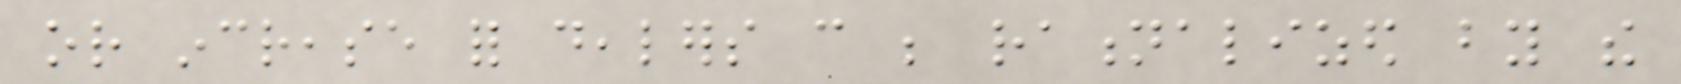or increase for dealers can be rationalized by the
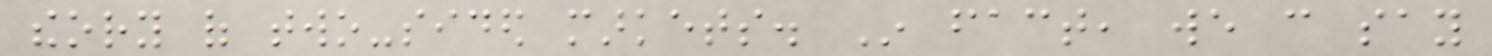theory of two-sided markets. In fact, we can say
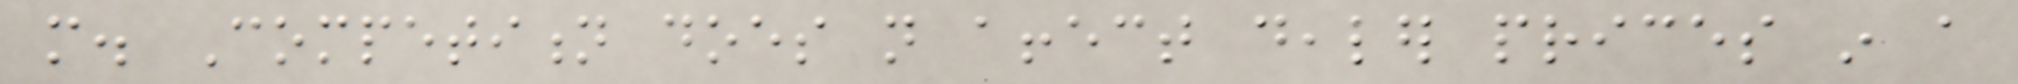more. Competition does not affect dealer prices in a
